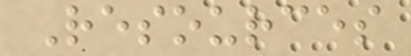Resources
